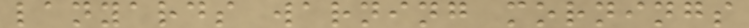lanyards warning mornings
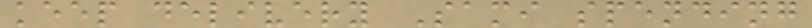keep delivery Sami spending
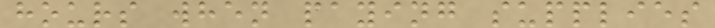hours when paying supplies
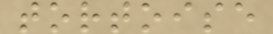tortoise
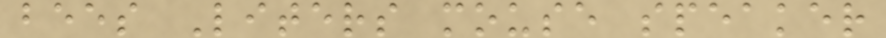bees Liters mouse speaker
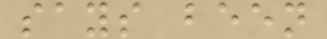says been
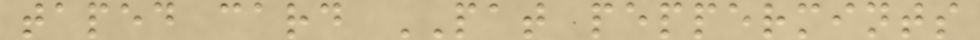taped card PAT peppermints
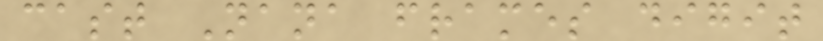cast Nana frames digit
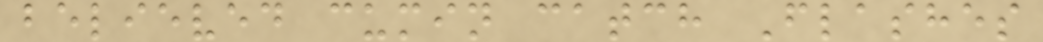believed cumin catch Flashes
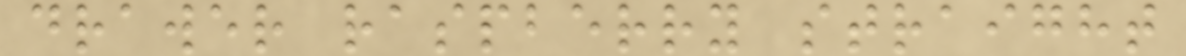drawer raspberry straight
